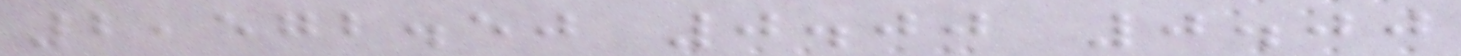2,572.50 0.00 0.00
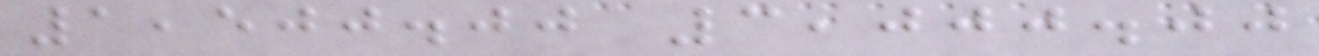1,500.00 3,000.00
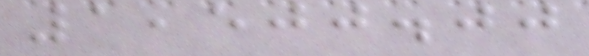1,500.00
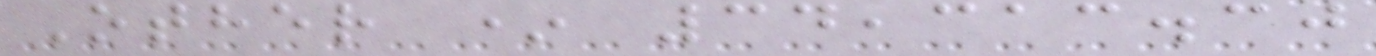Other * 34,313.30
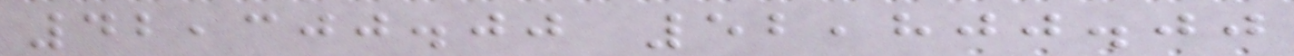42,300.00 52,800.00
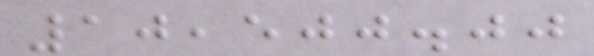10,500.00
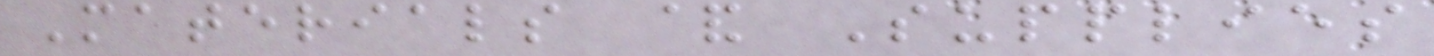Materials & Supplies
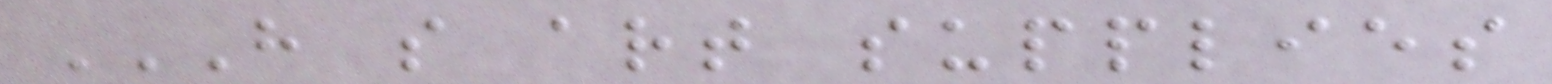H S ART SUPPLIES
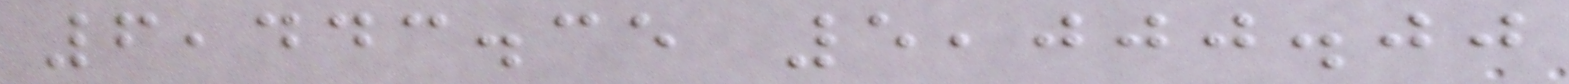6,443.35 5,000.00
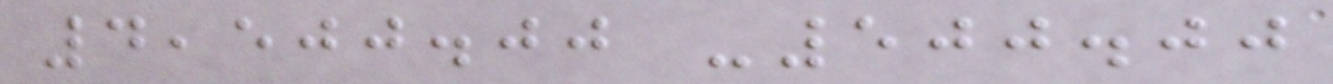4,500.00 -500.00
